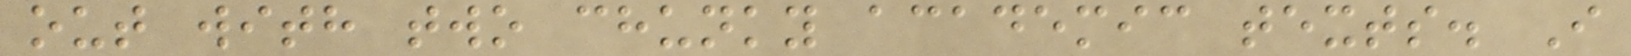out with two chunky academic texts. I
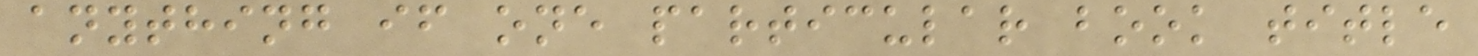anything if one particular book title
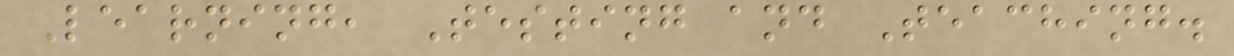Learning, Testing and Teaching.
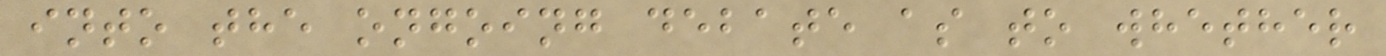into the ongoing debate as to whether
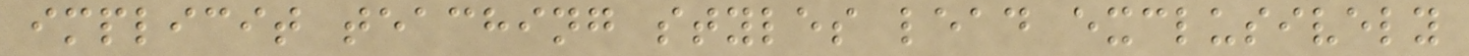implicit teaching styles lead exclusively
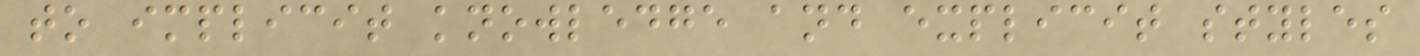to implicit knowledge and explicit styles
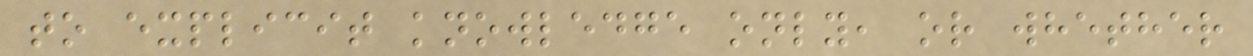to explicit knowledge only, or whether
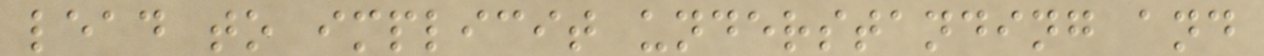lead to implicit understanding and
